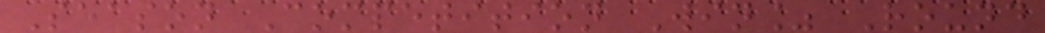Season Competition Win% Round
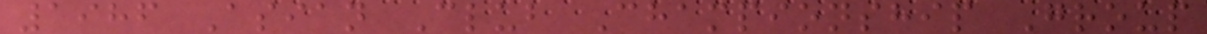1986 Asian Club Championship Group
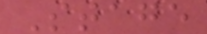Stage
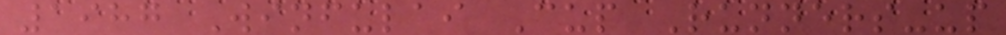1987 Winfulai Cup Runners-up
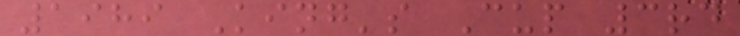1989 King's Cup 3rd
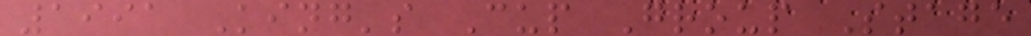1991 King's Cup Group Stage
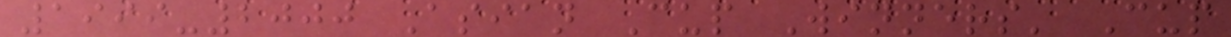1999-2000 Asian Cup Winners' Cup
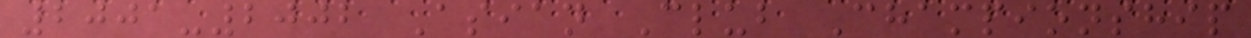2001-2002 Asian Club Championship
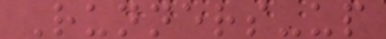Runners-up
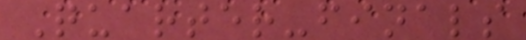Quarter-finals
